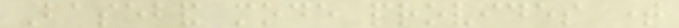Baseband mode provides time
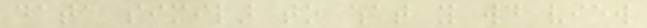data similar to what you would view
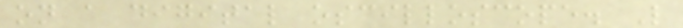on a digital oscilloscope. Like
